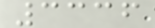3336
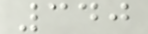340
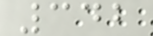342
